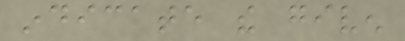indicate the given
